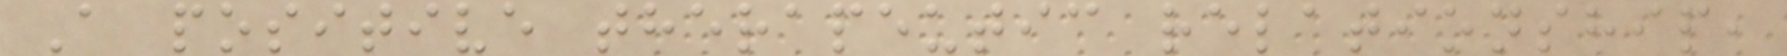A positive therapeutic relationship,
